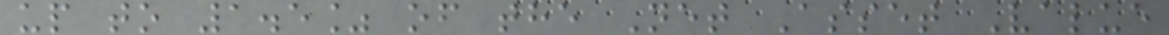up to 1.5% of the Net Asset Value
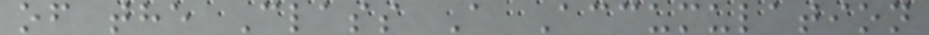of the Class A Accumulation
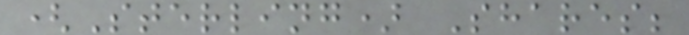(Sterling) Shares;
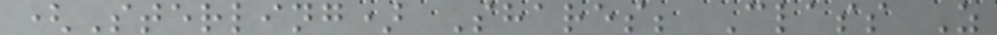(Sterling) Shares; Class Z
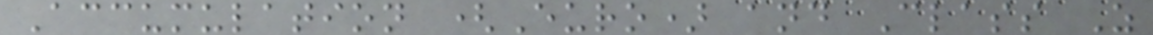Accumulation (Euro) and Class Z
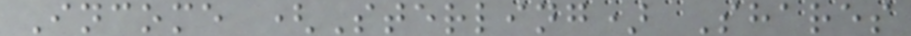Income (Sterling) Shares
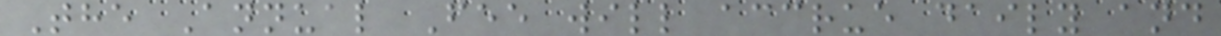The Annual Fee will accrue daily and
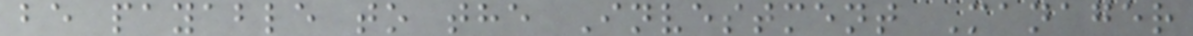be payable to the Investment Manager
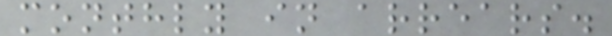monthly in arrears.
